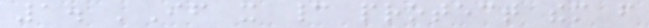1. 'If it cannot protect them from
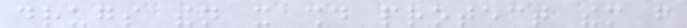drugs then it should protect them from
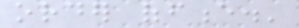order offence.'
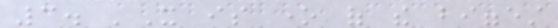3. 'It is one of the biggest
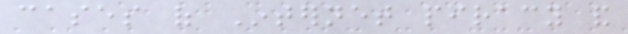cases of Internet piracy and
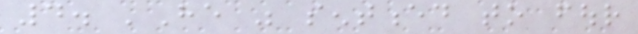4. 'He was sentenced to four
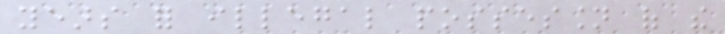years for illegal possession of the
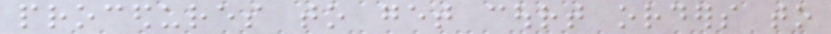procedures to get court orders to
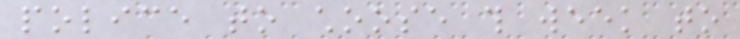police to choose this week to
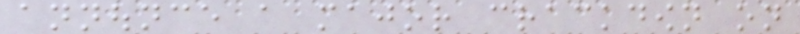announce a major crackdown on
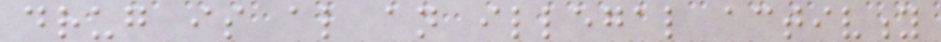drug is also an illegal activity
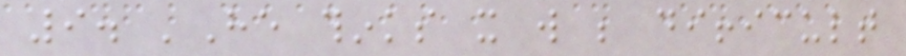9. 'He thinks it will be difficult
